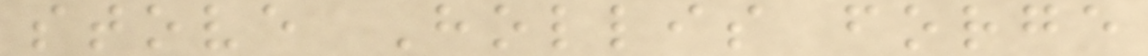stove Hollis forge
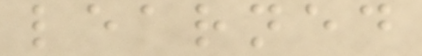learned
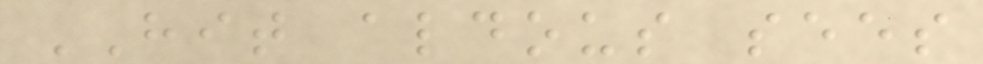HIT aldous sees
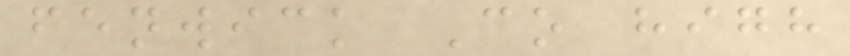fenwick Co high
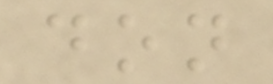don
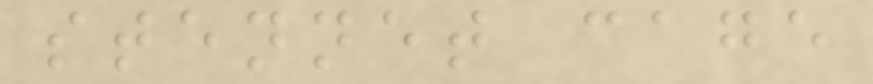stennet cage
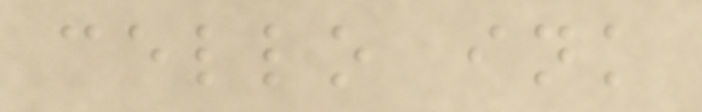cello ink
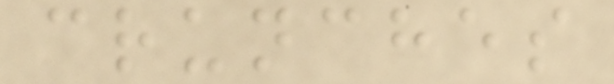crunches
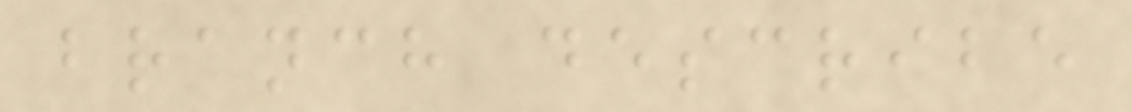branch describe
